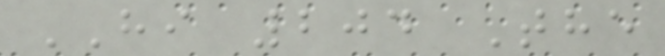HI 204 The
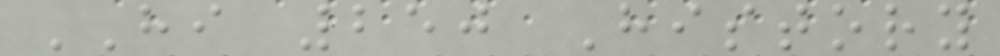HI 250 History
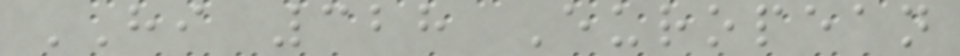HI 328 European
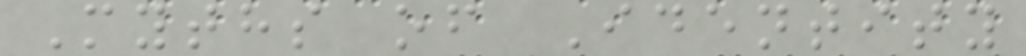Myths of Identity
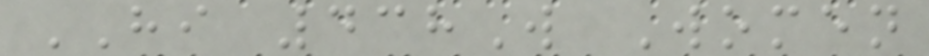HI 438W Women
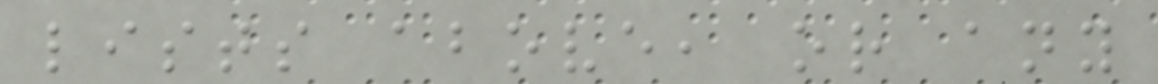lists above, or any
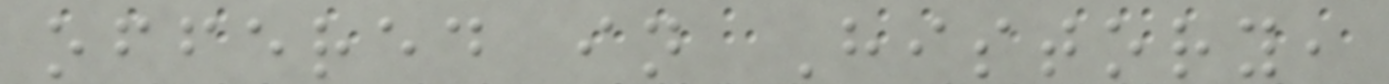offered in History,
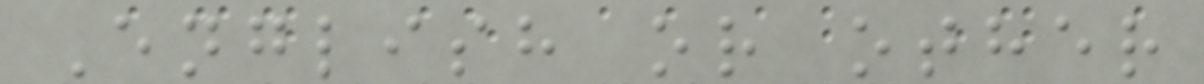English or other
